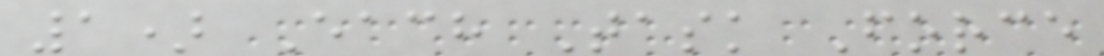1) Each Task Force
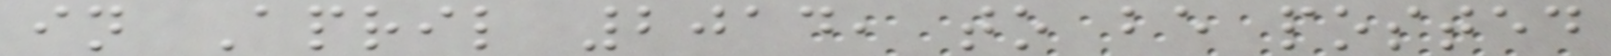in April 2014, to be posted
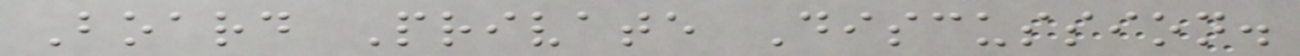Board Private Discussion.
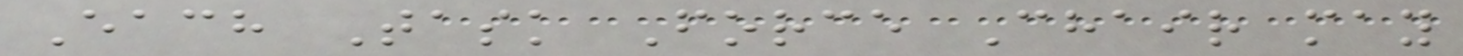Each Task Force Chair may
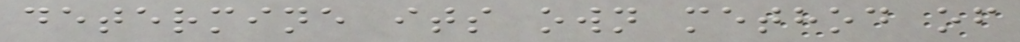determine its own method of
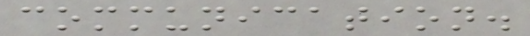communication.
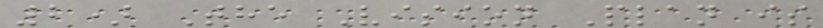2) The Vision Plan is
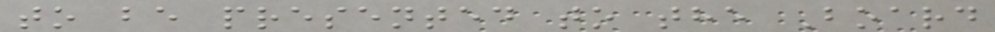to be presented to the Board
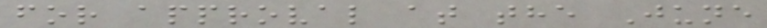for approval at the June
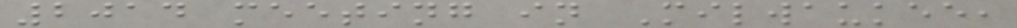2014 meeting in Milwaukee,
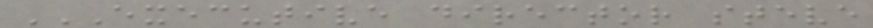EXECUTIVE DIRECTOR STEVE
